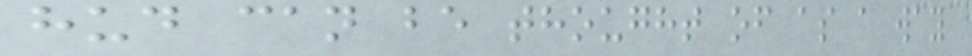hud can be thought of as a way
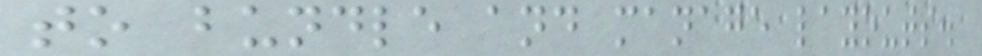to bundle and manage layouts.
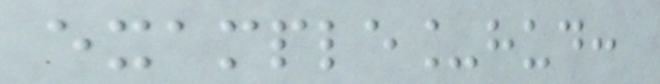example_hud:
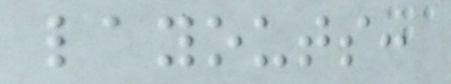layouts:
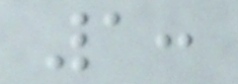1:
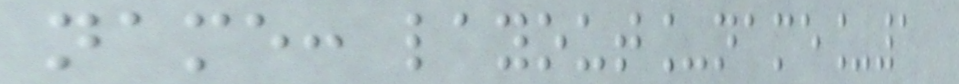name: layout_name_1
